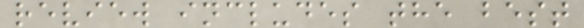review includes the best
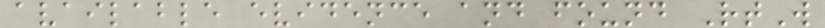available evidence and found RtW
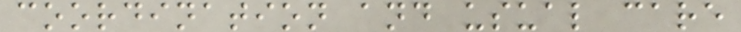coordination and usual care
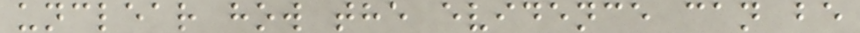unclear how the evidence can be
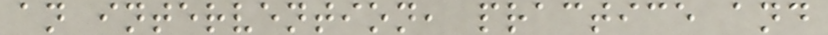an intervention, practice and
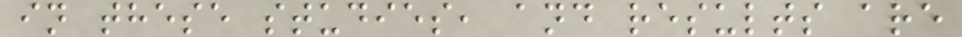in these studies, and results are
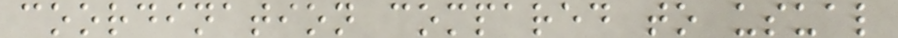coordination compared to usual
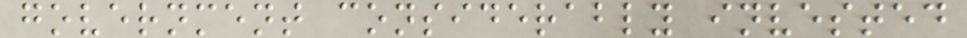government considerably invested
